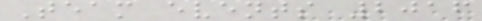Team events 2016
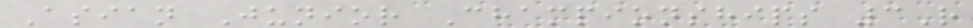Asian Junior Championships 3R
